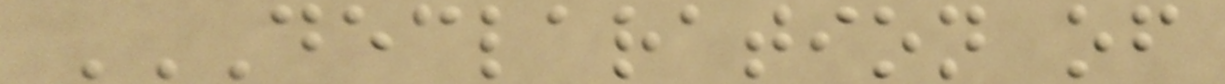DECLARATION OF
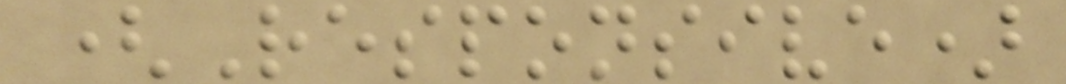(Responsive)
